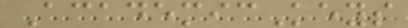AcademicKeys
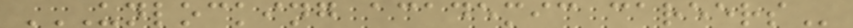UNLOCKING ACADEMIC CAREERS
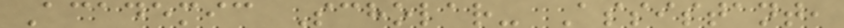Academic Scholar- Assistant,
